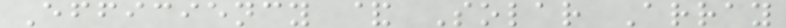Efficiency & Solar Array
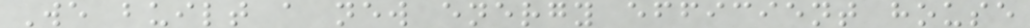We built a new energy efficient house
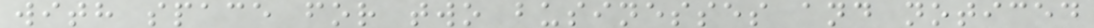with space for two businesses and noticed
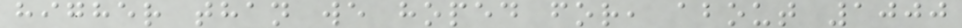higher than we hoped for, about 1000
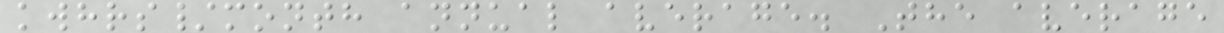kwhrs/month annual average. The average
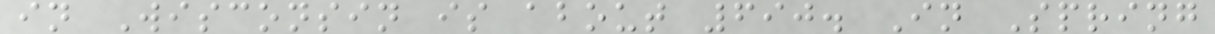in Wisconsin is about 690. In Spring
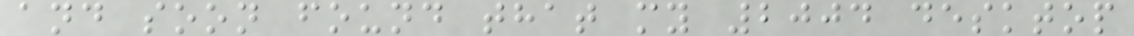and soon found that my 2004 desktop
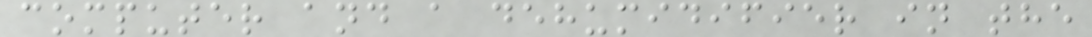computer and a dehumidifier in the
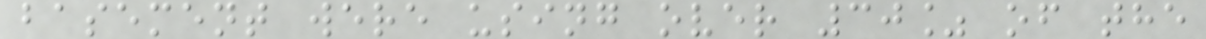basement were using over 30% of the
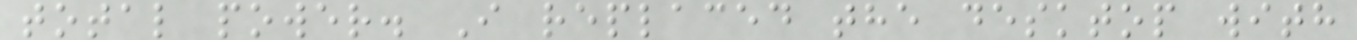total power. I replaced the desktop with
